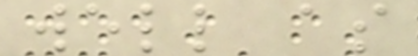well as
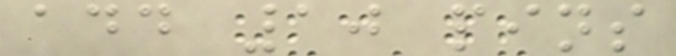add 10 pins
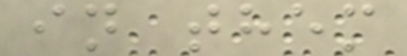in them
